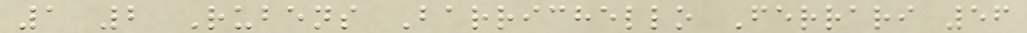1 2 Rubens Barrichello Ferrari 56
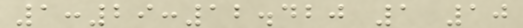1:29:12.420 1 10
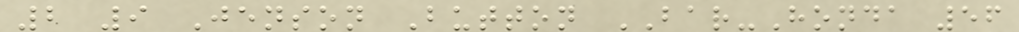2 9 Jenson Button BAR-Honda 56
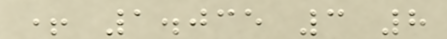+ 1.035 3 8
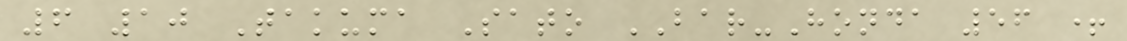6 10 Takuma Sato BAR-Honda 56 +
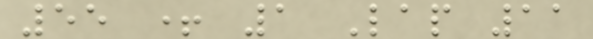55 + 1 Lap 11
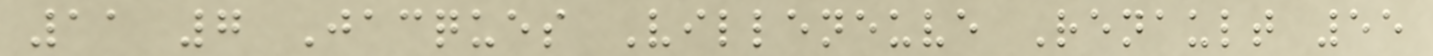11 7 Jacques Villeneuve Renault 55
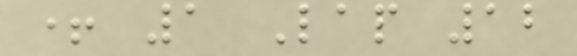+ 1 Lap 12
